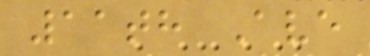11th Ave
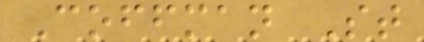Coffman St
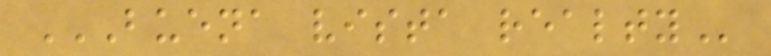BUENA VISTA REALTY
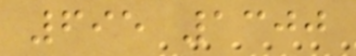695 1300
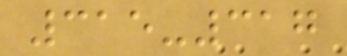315-317
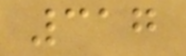317
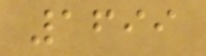1699
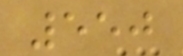550
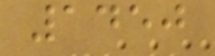1450
